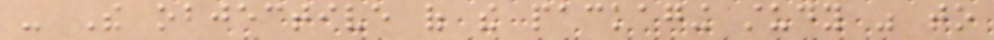- The objective of the packaging study was to
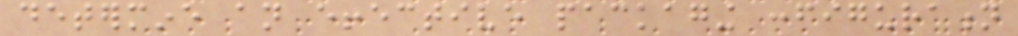determine an effective packaging configuration
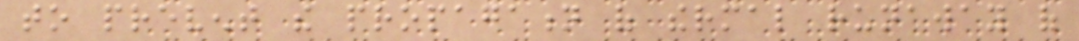to prevent the propagation of thermal runaway of
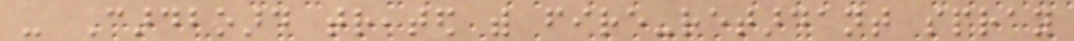- Cardboard treated with fire-retardant spray
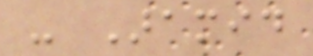- Aramid
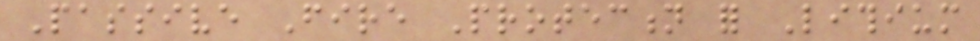Passive Fire Protection for Lithium
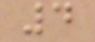4
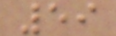59
